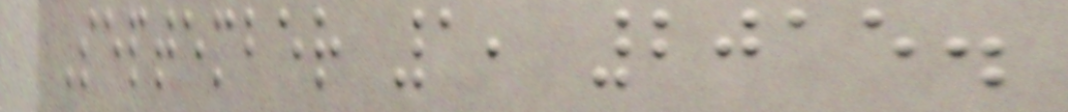September 1, 2015.
